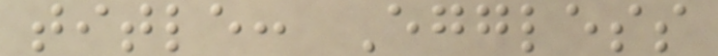title: Eggless
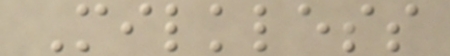Milkless
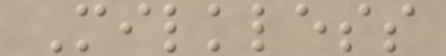Milkless
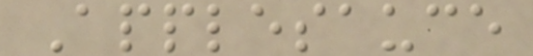Applesauce
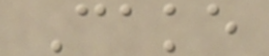Cake
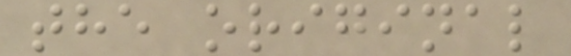the original
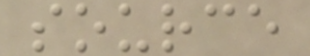source
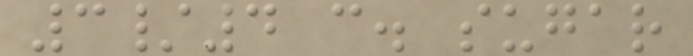3/4 c. sugar
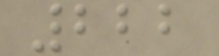222
